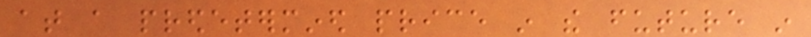at a predetermined price in the future in
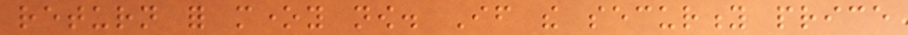return for money now. If the security price
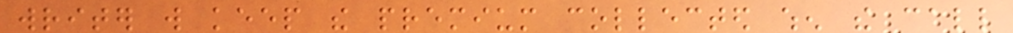writer will keep the premium collected when the call
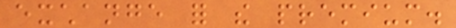exchange for the premium.
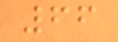66
